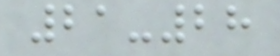21-28
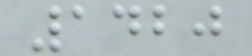1420
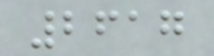2617
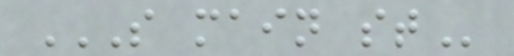S MAIN ST
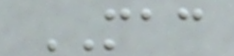MAC
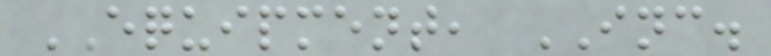EQUIPMENT, INC.
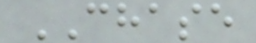CHASE
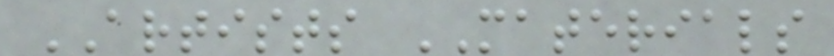ARTISTS MATERIALS
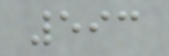593
